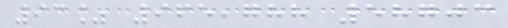93% 965,788 58703
